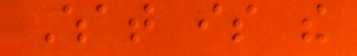What is the
